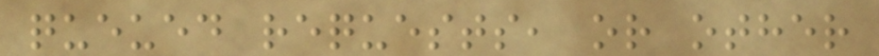queued requests, or other
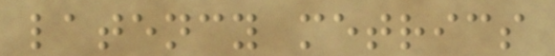latency metrics
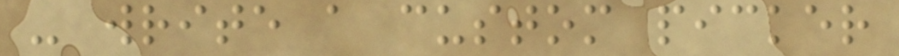- write a custom picker
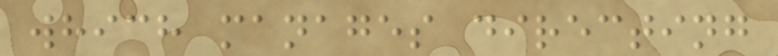which manages directing
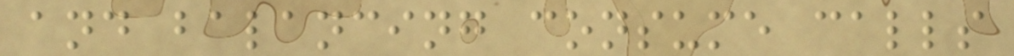and balancing consume calls
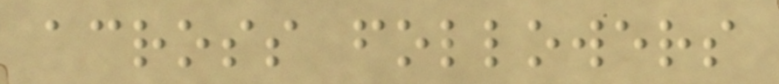across followers
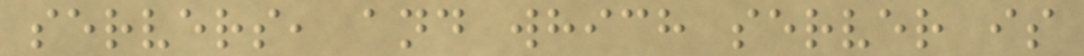servers, and which server is
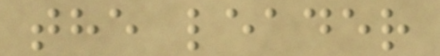the leader
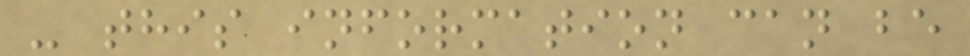- this information can be
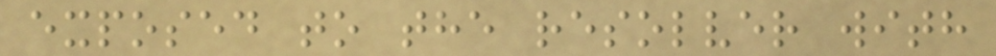exposed to the resolver with
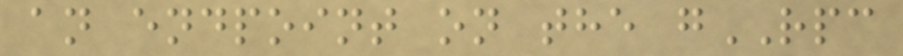an endpoint on the gRPC
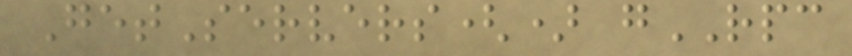GetServers() gRPC
